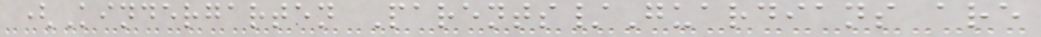(Kindergarten Parents/Guardians are
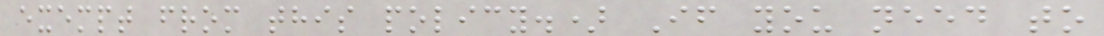exempt from this policy.) If you need to
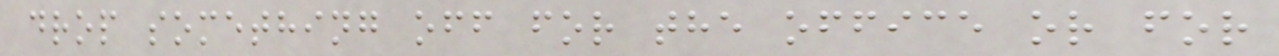drop something off for the office or for
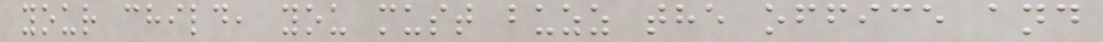your child, you must buzz the office and
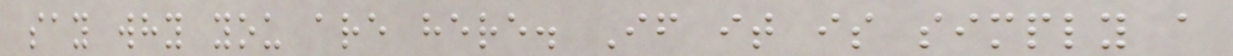say why you are here. If it is simply a
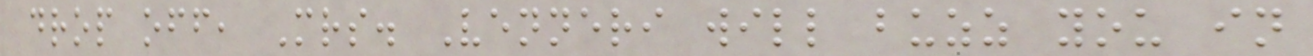drop off, Mrs. Venneri will buzz you in
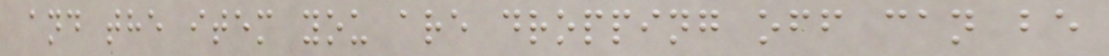and the item you are dropping off can be
